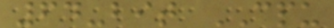64-bit CPU
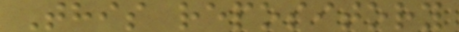This repository
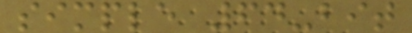simple 64-bit
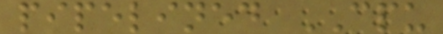pipelined CPU
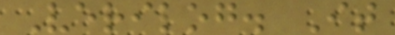Verilog. It
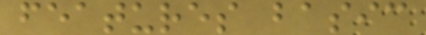features basic
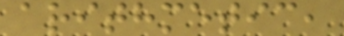arithmetic,
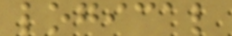logical
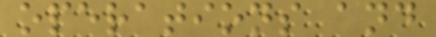operations and
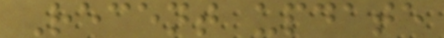Recent update
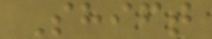Shift
